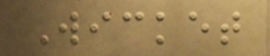Wicket
